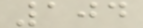104
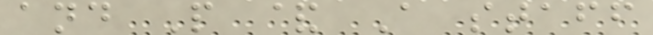and P & A staff
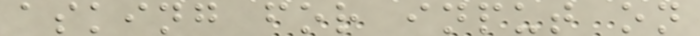asking for input on
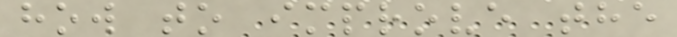how to improve the
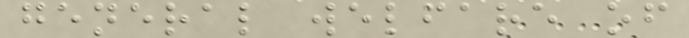general welfare of
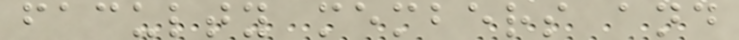faculty members and
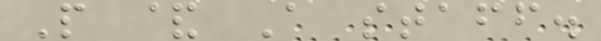P & A staff.
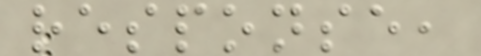response,
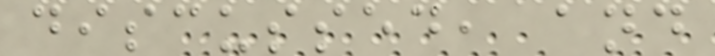discussed, and
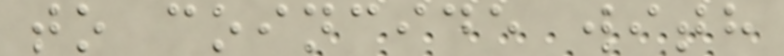to coincide with
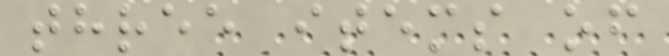three items of
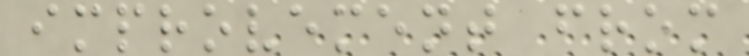improvement from
